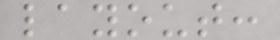layout:
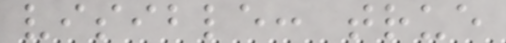visible: true
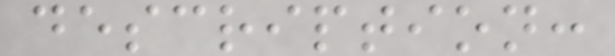description:
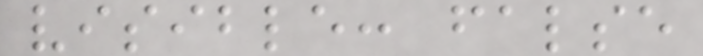visible: false
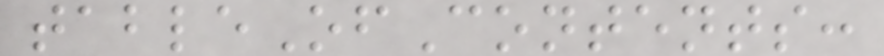tableOfContents:
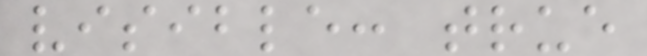visible: true
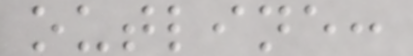outline:
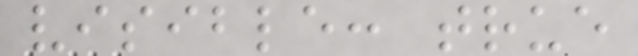visible: true
